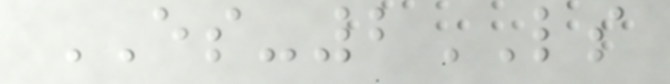ES-2LS
